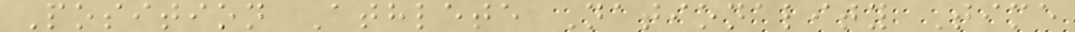Position Athlete Nationality Time
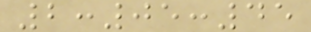2:05:45
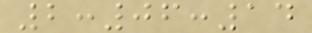2:06:14
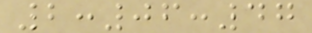2:06:47
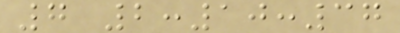7 2:10:37
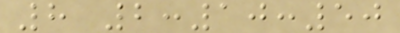8 2:10:50
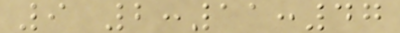9 2:11:47
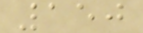150
